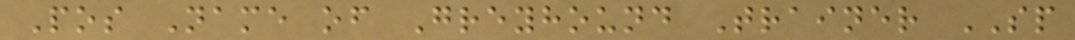Pos Name of Greyhound Trainer SP
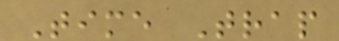Time Trap
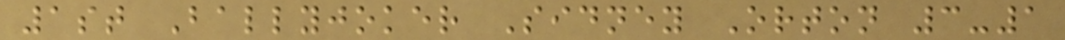1st Ballyjoker Sidney Orton 3-1
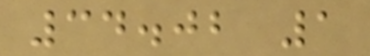34.02 1
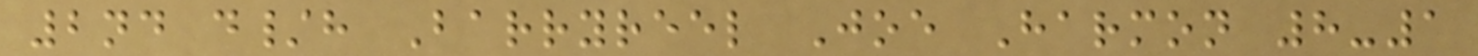2nd d/h Barryreel Joe Harmon 8-1
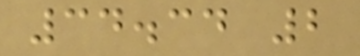34.34 2
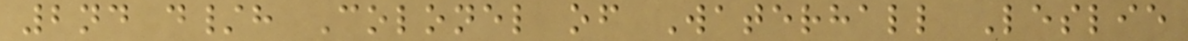2nd d/h Colonel of Waterhall Leslie
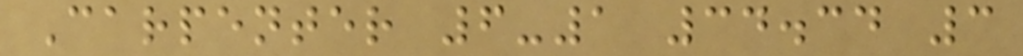Carpenter 6-1 34.34 3
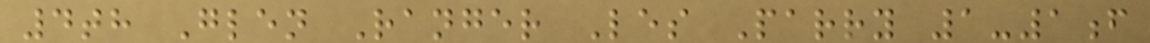4th Glen Ranger Les Parry 1-1f
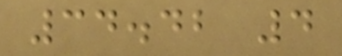34.42 4
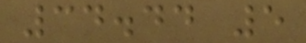34.44 5
